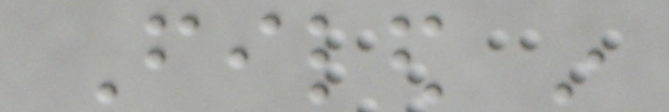Filed in
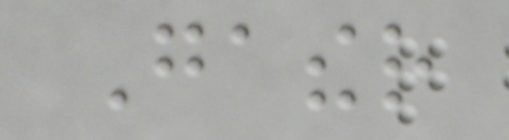Gather
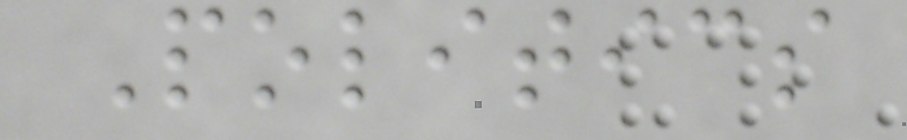Politics
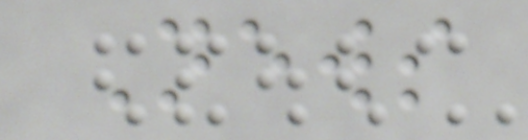News
